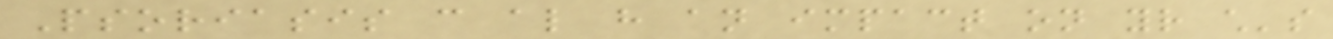Psoriasis can also have an impact on your child's
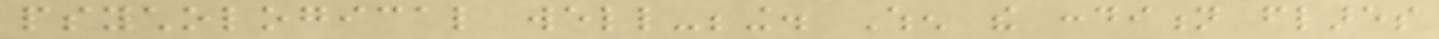psychological well-being. When the condition flares
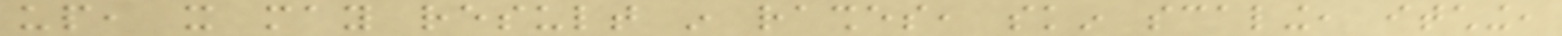up, it may result in rashes, skin scaling, itching,
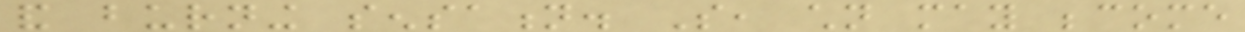and burning sensation. So, children may become
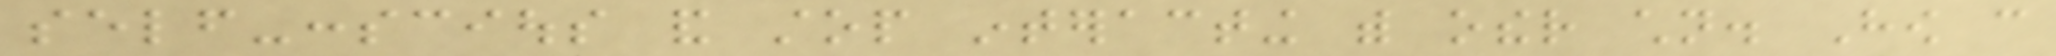self-conscious and stop interacting with other children. How can
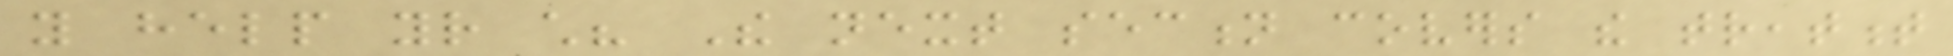you help your child? The next section covers the treatment
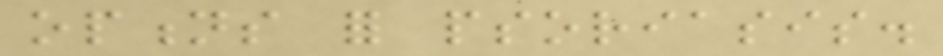options for psoriasis.
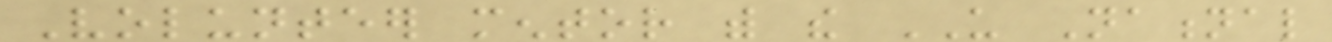Volunteer mentor with the US National
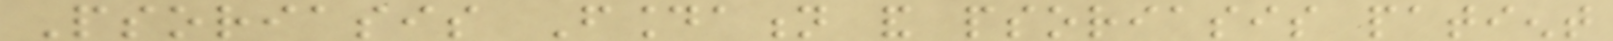Psoriasis Foundation and psoriasis patient
